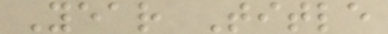Year Title
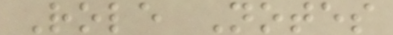Role Notes
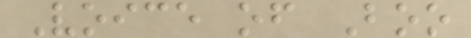Voice of Boo
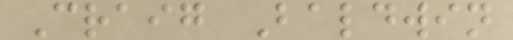Craig Baldwin
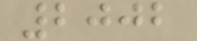2002
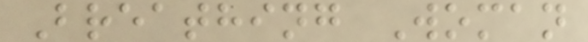Breathing Woman
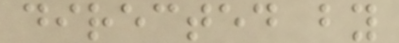directed by
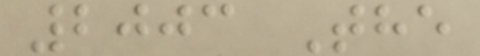2003 The
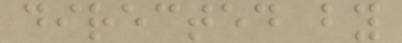directed by
